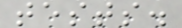tests.
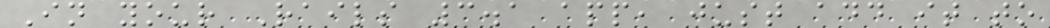In your Rails 3.1 app, just add it to
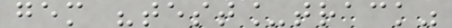gem "test_track"
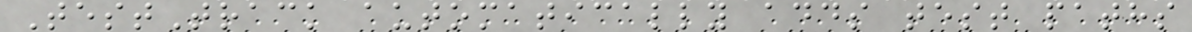TestTrack automatically adds test paths
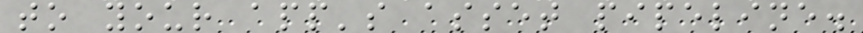to your app's asset pipeline.
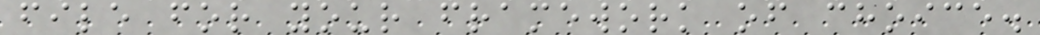file for your framework of choice.
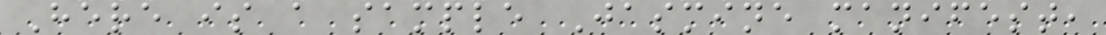Here is a sample Jasmine manifest,
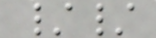//
